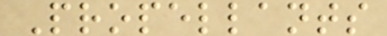Propellants
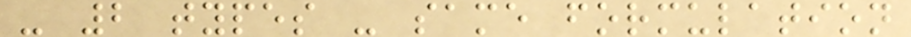- 2 types - same formulation
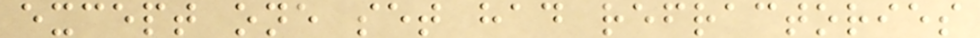except one set had refractories
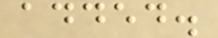added.
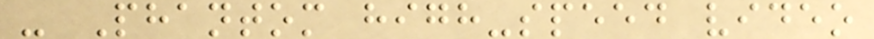- Phantom high-speed video
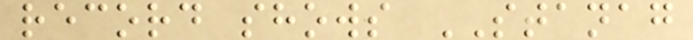record shows STANAG
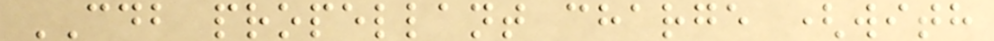CDB propellant charge (with
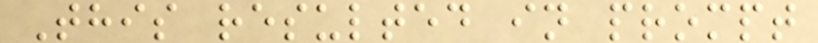This resulted in prompt
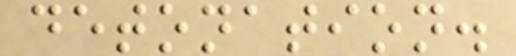detonation.
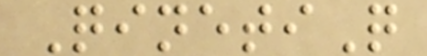QinetiQ
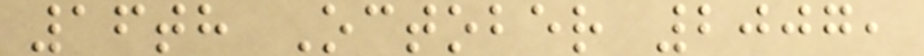16th October 2007,
